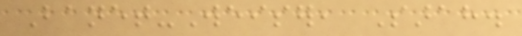Banet-Weiser, Sarah.
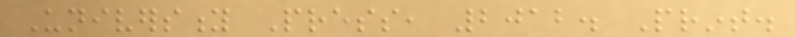University Press, 2012. Print.
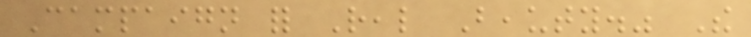Campaign for Real Beauty." The
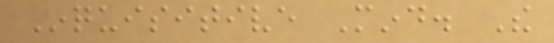Inquisitive Mind. The
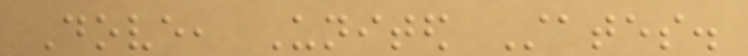Dove, United States.
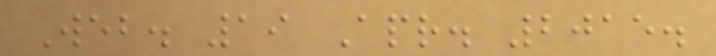Web. 19 Apr. 2015.
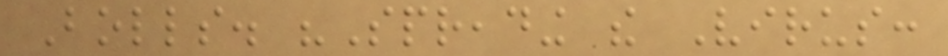Bolls. "Spreading the Virus:
